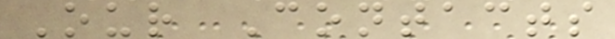Our Contacts
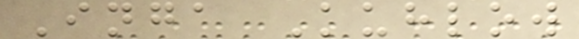Inga Kuhlow
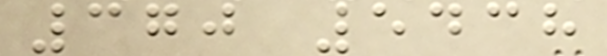370 5438
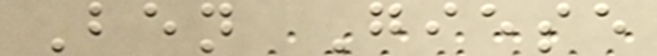Ben Giese
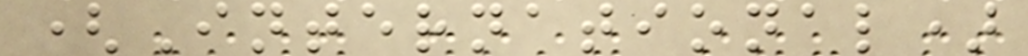(International)
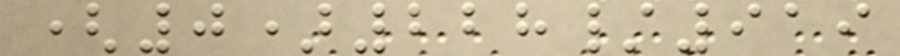(0)228/919
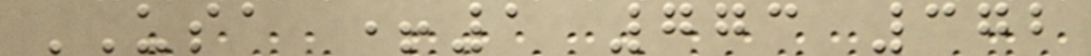USA +1 773 372
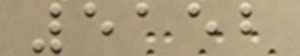5152
